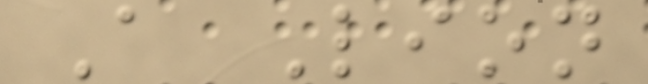A Lion
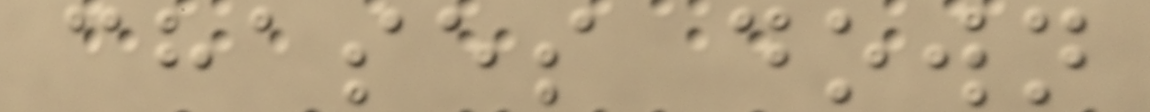chases down
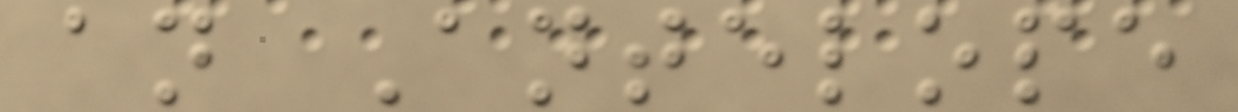an Antelope
